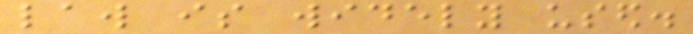law is widely used.
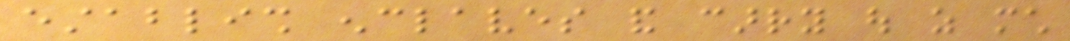establish enclaves and carry out as much
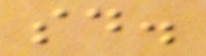said.
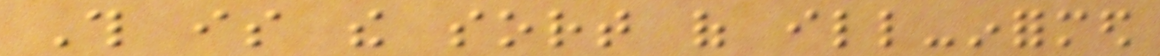This is the sort of ill-informed
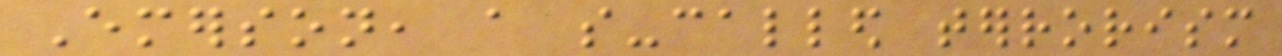Emerson, a so-called terrorism
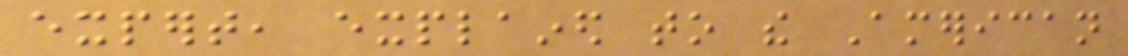expert, explained to the American
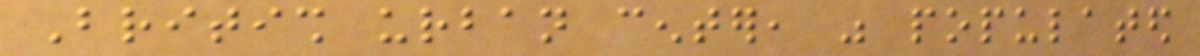British urban center, was populated
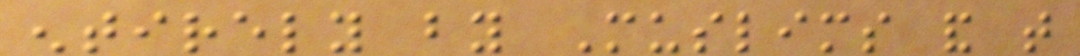entirely by Muslims and that
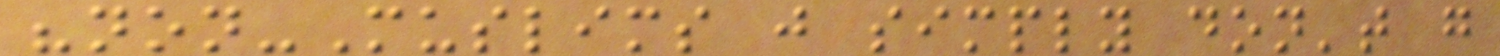"non-Muslims just simply don't go
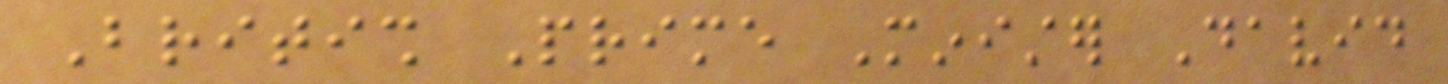British Prime Minister David
